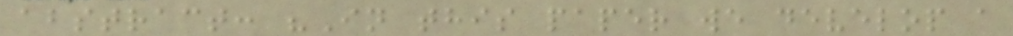abstract: "In this paper we develop a
